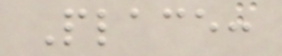Place:
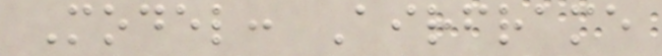Model: Airframe
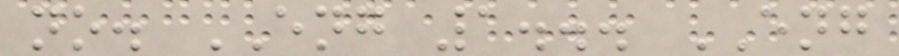no. ENG 1... ENG
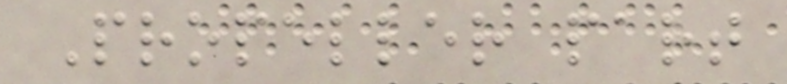Propeller part
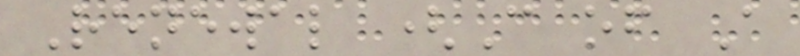Renewal (C of A
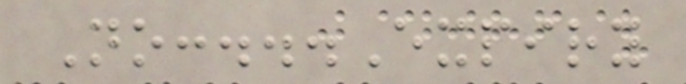No:...Expiry
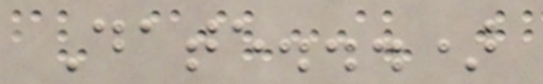Date...)
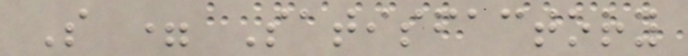S = Satisfactory
